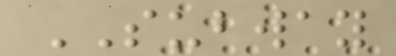SUBWAY
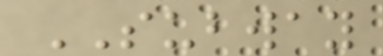SUBWAY
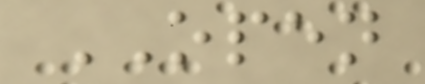OPEN
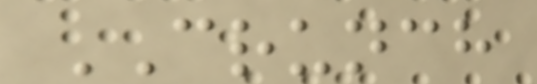CRUNCH
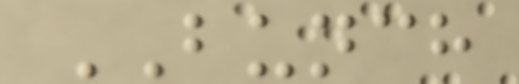BUNCH
